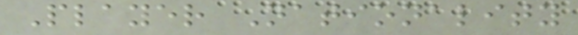Player Nationality
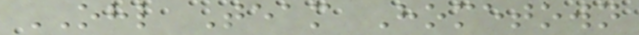OHL Team Hometown
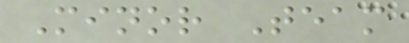Minor Team
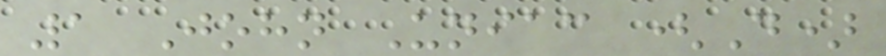1 John Uniac (D)
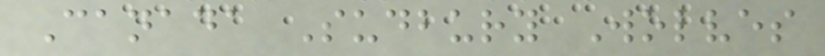Canada Sudbury Wolves
